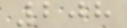208
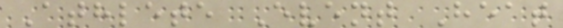Athlete Event Heat
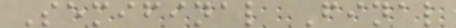Semifinal Final
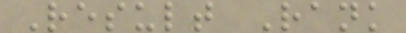Result Rank
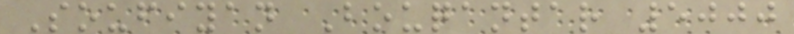Soufiyan Bouqantar 5000
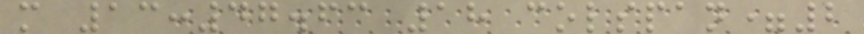m 13:47.63 18 colspan=2
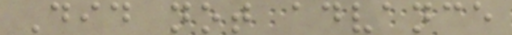Did not advance
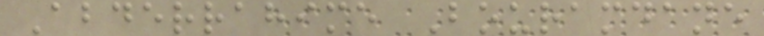Abderrahime Bouramdane
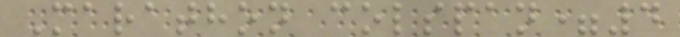Marathon colspan=4
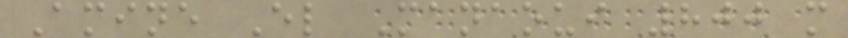Amine El Manaoui 800 m
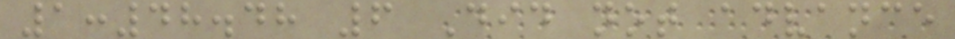1:48.48 6 Did not advance
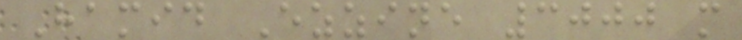Hamid Ezzine 3000 m
